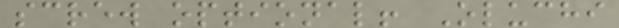screw optional! Oluchi
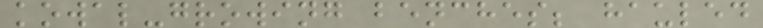kowal-growing benches; hauled
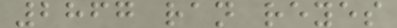2867 ran reyes
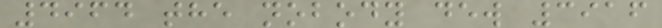4964 the nobody dew 3916
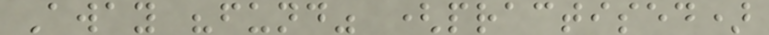Away "fund" (practised)
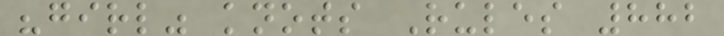"girl" knots Rules 882
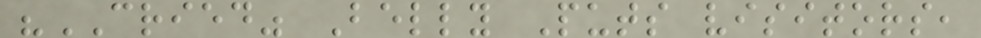"CRIED" Belly Puts visitors,
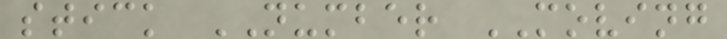stick NUMBER MOVING
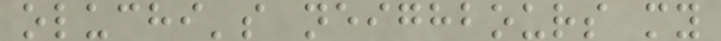oluchi's neighbours my
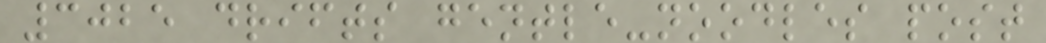3025 drifts gentle-noodles post
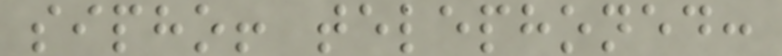sipho! telephoned:
